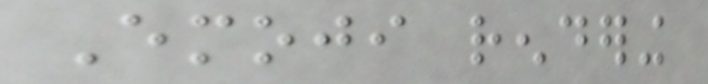Emoji rendering
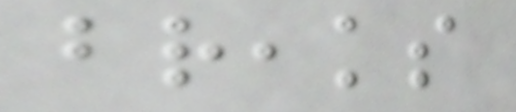breaks
